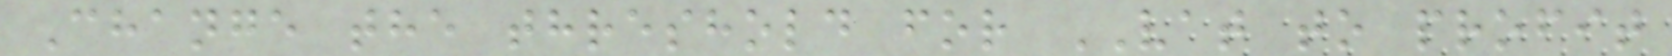Change the threshold for VAT to profit
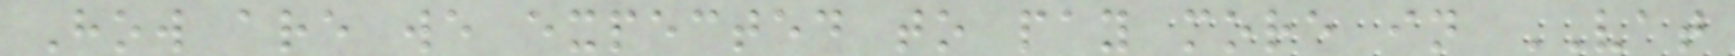How are we expected to pay more in VAT
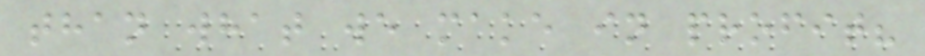than what we make in profit?
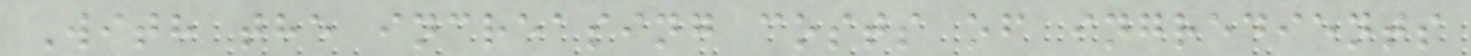With the increasing costs of ingredients
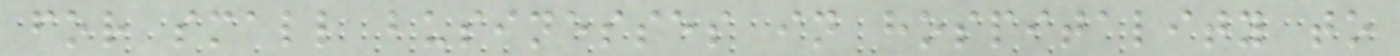for small businesses in hospitality to
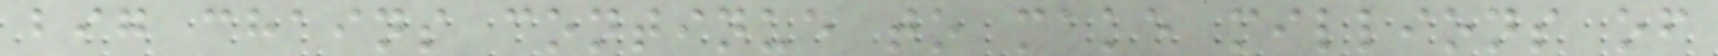big chains continue to make millions of
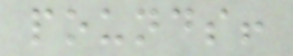pounds!
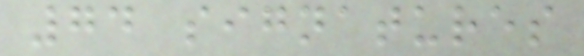74 signatures
